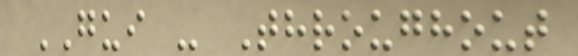GUI - Throughout
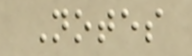Notes
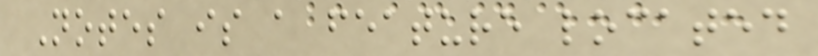Notes is a feature located
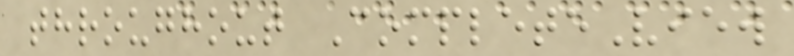throughout CompleteView
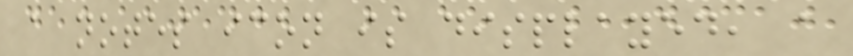a notes icon is displayed, a
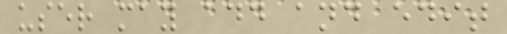user may add and edit
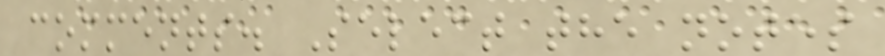comments. Select the notes
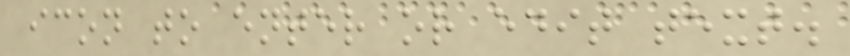icon to enter or edit text.
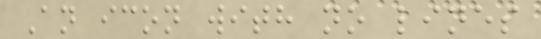An icon with no lines
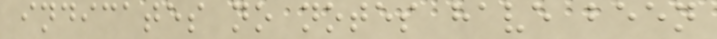indicates no notes have been
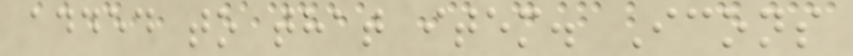added to that item. Icons
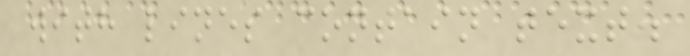with lines contain text.
